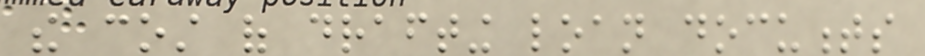the cost of drafting loan documents
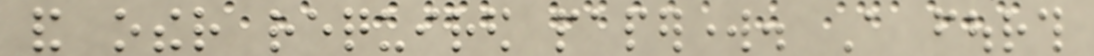and other required paperwork. A fourth
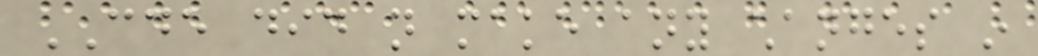CDE did not make any changes in
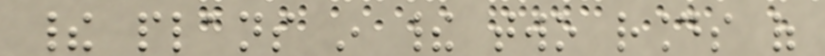their plans in their two rounds of
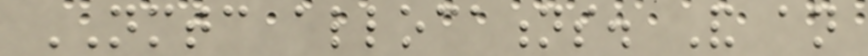NMTC allocations. And an
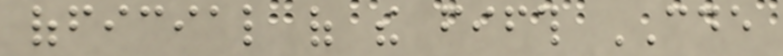official of the fifth CDE
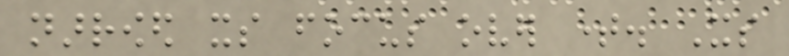narrowed its focus over time. Its
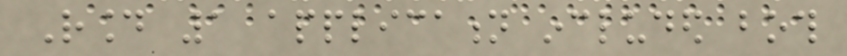Round 1 application included both
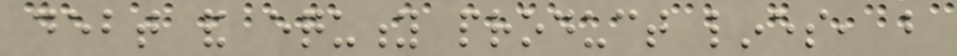debt and equity product lines, but
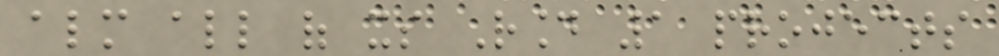almost all of its Round 1 projects
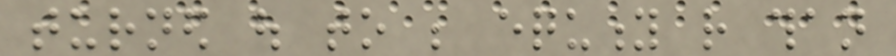turned out to be equity rather than
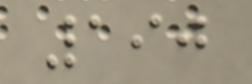190
